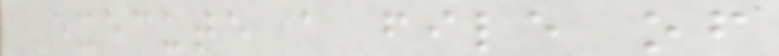Execute a file of
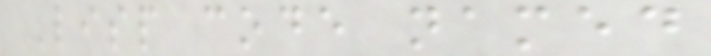Lisp code named
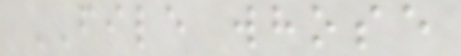FILE whose
